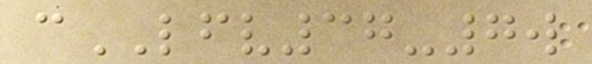cLFV37-7w
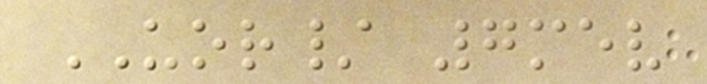UOR/ 7mev
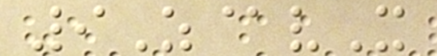9Z@vX
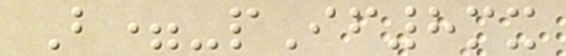B=-pIf8mx
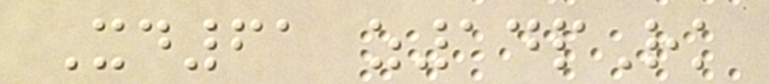Xd61 z14pRk
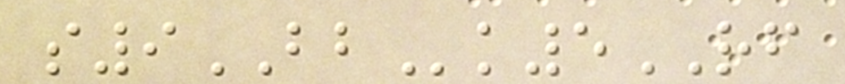s9BBk5RF
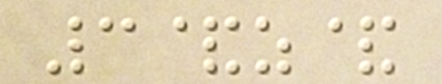3&z&
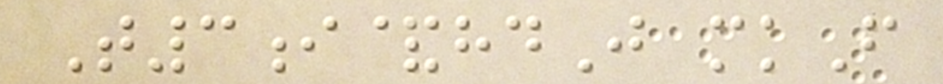T3i&hdJ mkF
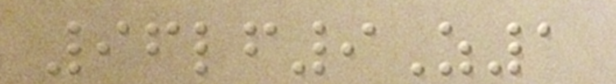96lf9Z1
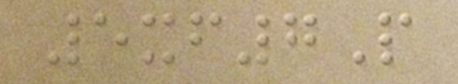5xf7P
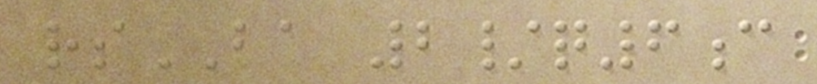rsBA 2/q6c
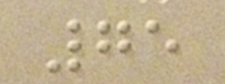75
